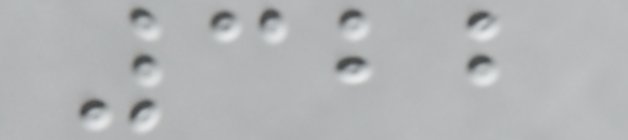322
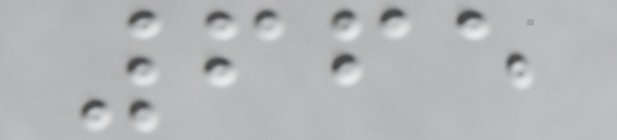665
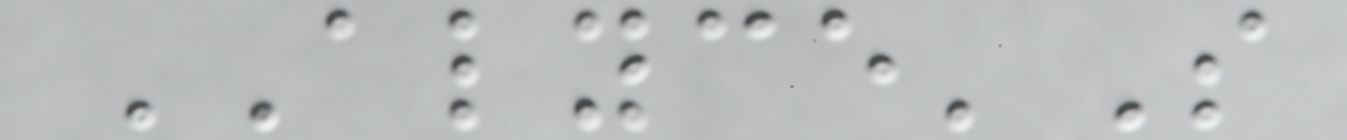ALYCE'S
